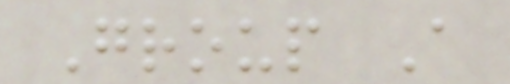Group A
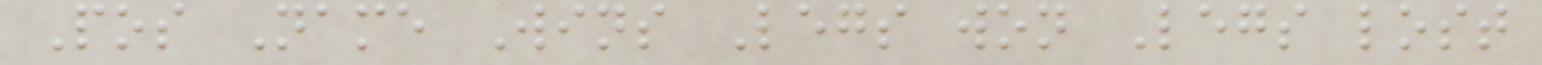Pos Name Wins Legs won Legs lost
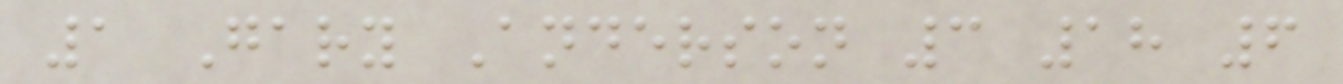1 Gary Anderson 3 18 6
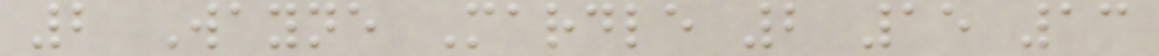2 Wayne Mardle 2 15 13
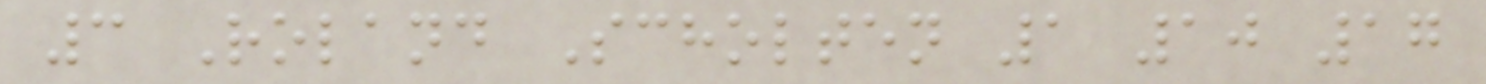3 Roland Scholten 1 10 17
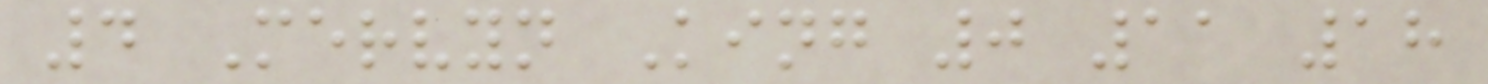4 Mervyn King 0 11 18
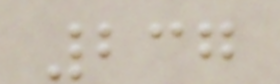237
